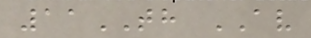11TH AV
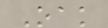Oak
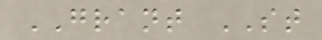GRANT ST
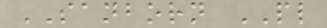SANBORN PL
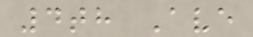4th Ave
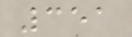351
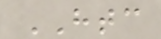HTC
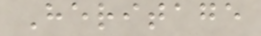Heritage
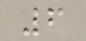6
